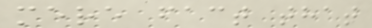mere fact that
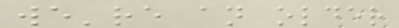we're an older
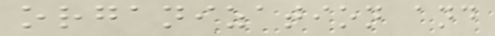organization and
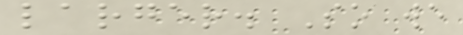larger. So we
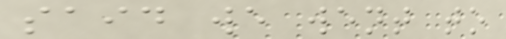said we went to
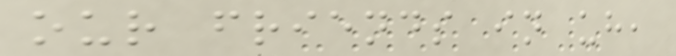our friends in uh,
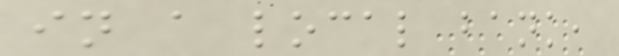in a local bank,
